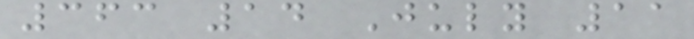363 14 July 11
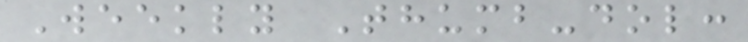Weekly Thumb-dol:
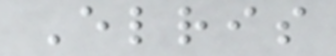Elris
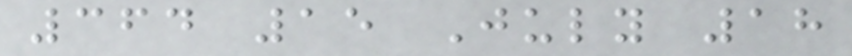364 15 July 18
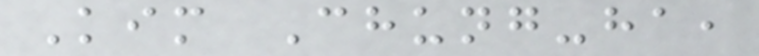Kim Chung-ha,
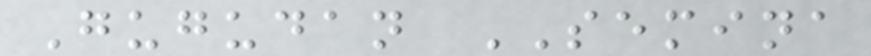Gugudan SEMINA
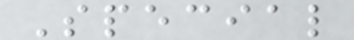Special
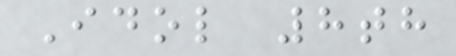Idol 8th
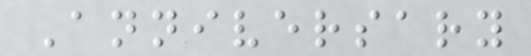Anniversary
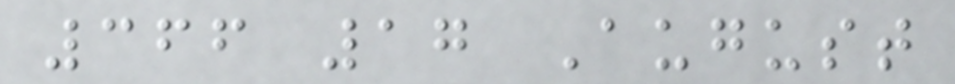366 17 August
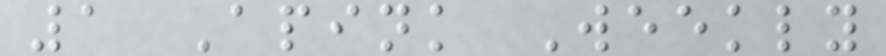1 Apink Weekly
